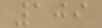109
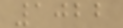1022
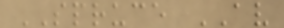SPRUCE AV
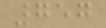757
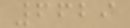6629
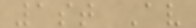1st Av
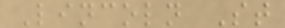Lincoln St
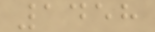1458
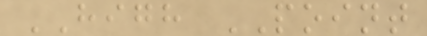HIGH POINT
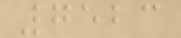7523
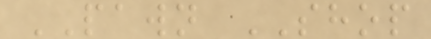PAWN SHOP
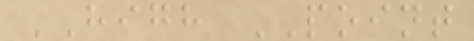HIGH POINT
